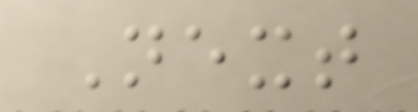Next
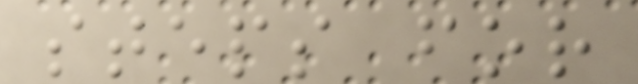steps for
